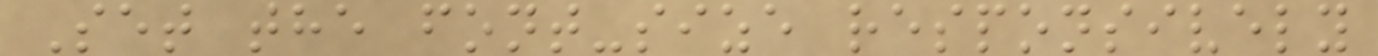Set the font-size responsively
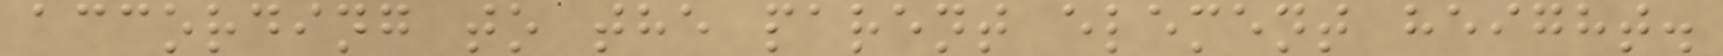according to the parent element height.
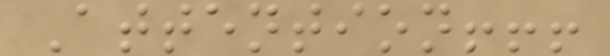Attention!!!
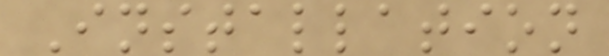Installation
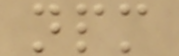npm
